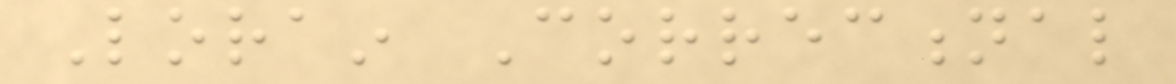Lorain Correctional
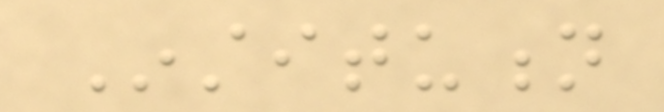Institution
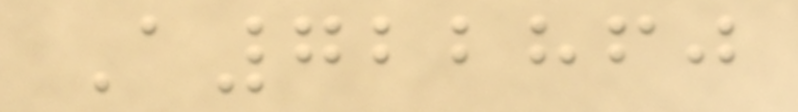A722860
